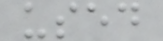used
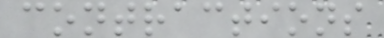contractions
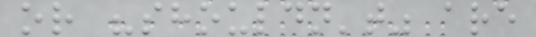or "shouldn't" are
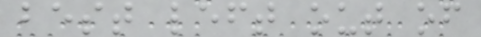best left out of
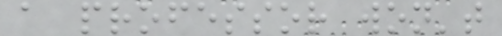a professor won't
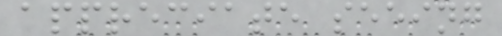appreciate seeing
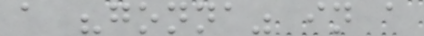a "gonna" in a
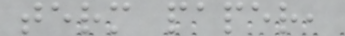term paper,
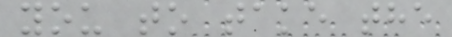you to take the
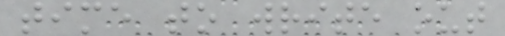time to write out
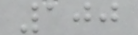100
